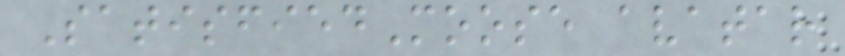SatisfiedMoose avatar
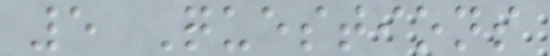5 Questions
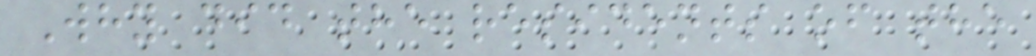Why did the residents of the
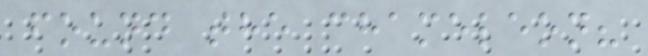found the chameleon?
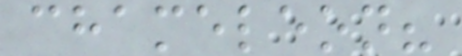chameleon?
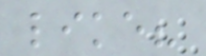like?
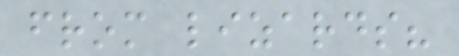from lizards?
